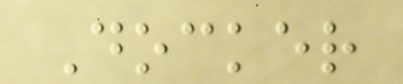Docker
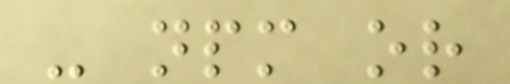- npm or
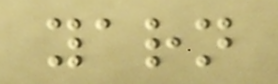yarn
